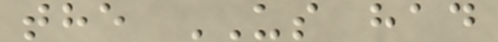the US had
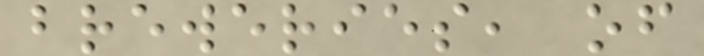breweries, of
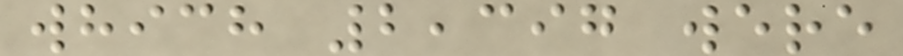which 2,397 were
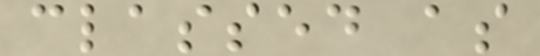classed as
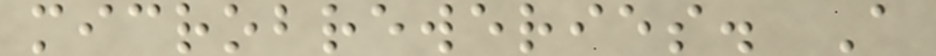microbreweries. A
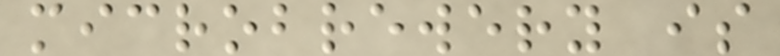microbrewery is
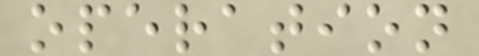operation
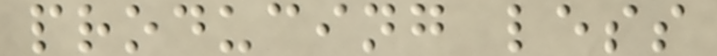producing less
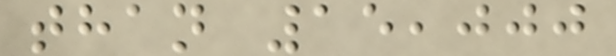than 15,000
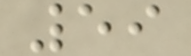59
